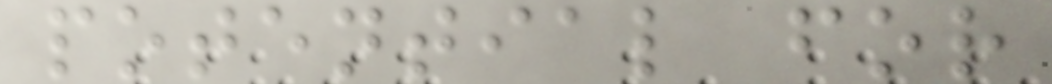potential for
